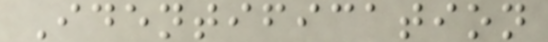Identification
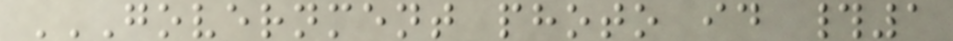GOVERNMENT PHOTO ID #1
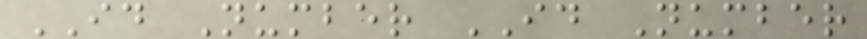ID Number ID Number
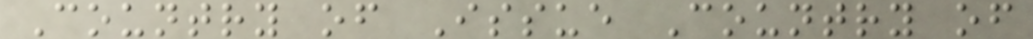Country of Issue Country of
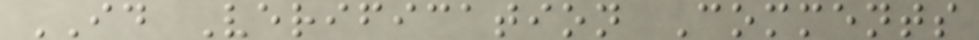ID Verification Comments
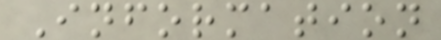Information
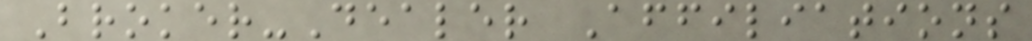Broker-Dealer Affiliations
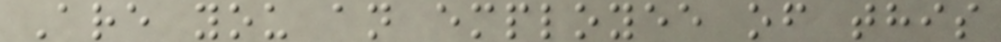Are you an employee of this
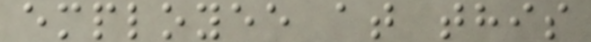employee at this
